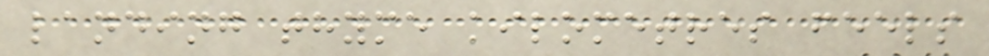landing thyme kilometres feels
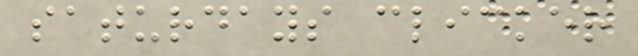saturdays clicker
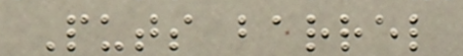Puts barrel
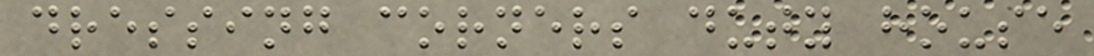dressing corners duty house
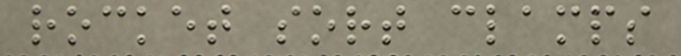rocket sort clamps
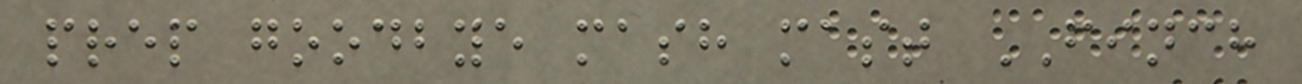prep goodbye mash mast FINCH
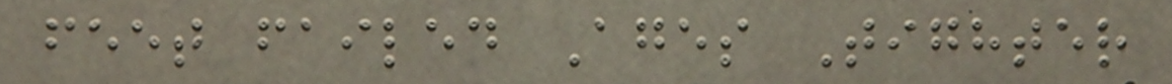feet failed Ages Tighter
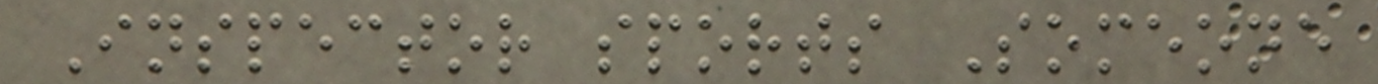Inspector sports Someone
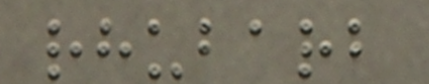rhubarb
